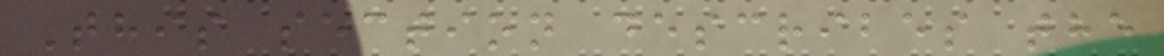This section describes the
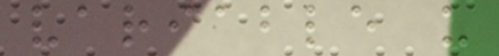variable u
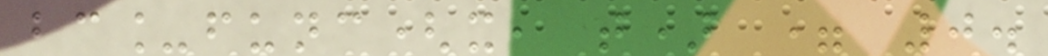bc_func(x, t) = 0.
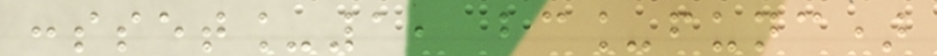:sset_1, bc_func)
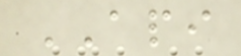API
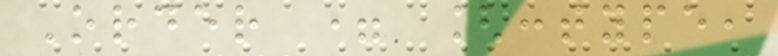Order = [:type,
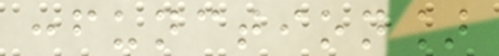:function]
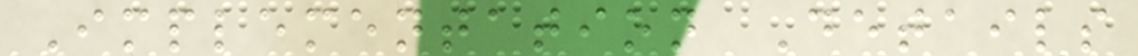Implementation Details
